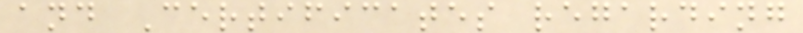and Certificates regarding
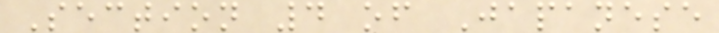Section 4 of Japanese
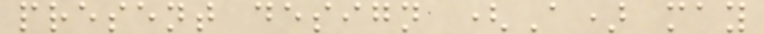present design (A) may
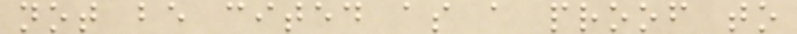not be cited as a proof to
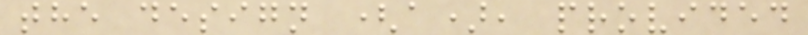the design (a), provided
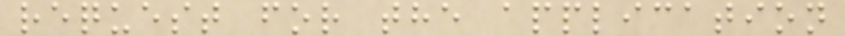request for the application
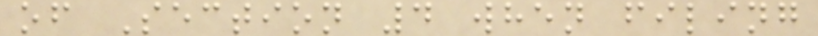of Section 4 when filing
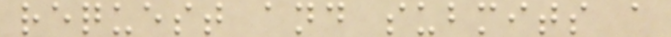request and submits a
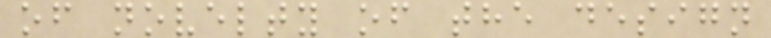of novelty of the design
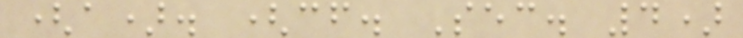(a). (cf. Sec. 4)
